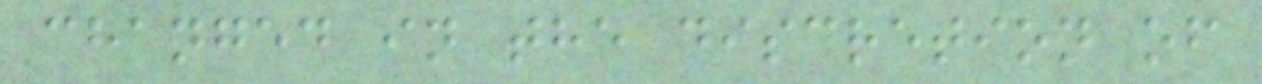changed in the discretion of
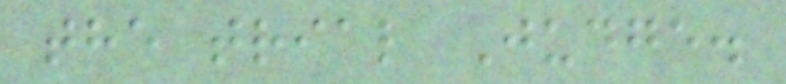the trial Judge.
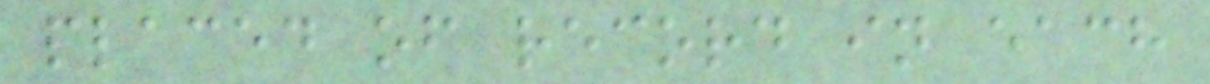placed of record in each
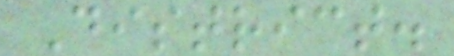District.
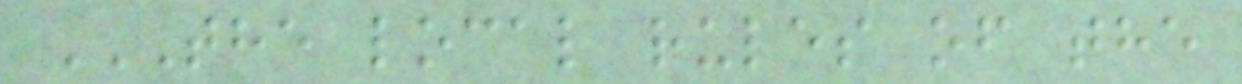THE LOCAL RULES OF THE
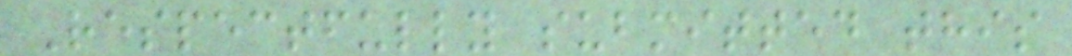Respectfully submitted this
